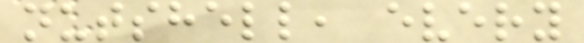nutshell, every
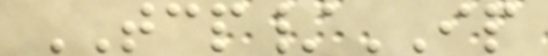TCP/IP
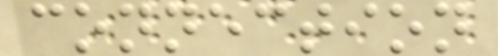connection
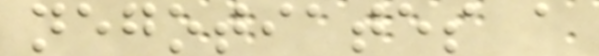negotiates a
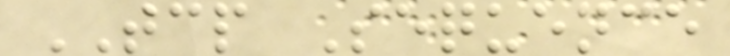TCP Sequence
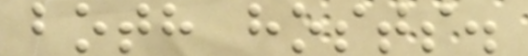both hosts.
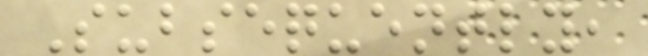Subsequently,
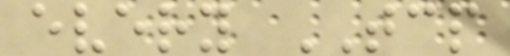every TCP
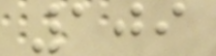109
